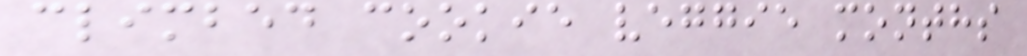climbed cookie veggie months
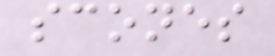scones
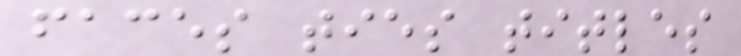faces ties titles
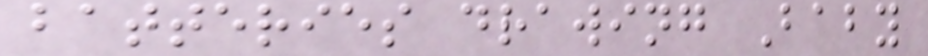batteries drawing Baby
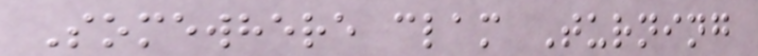Somewhere clam Turning
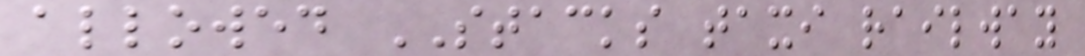allowed STACKS taxi railway
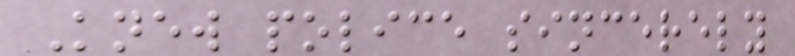Knew police sincerely
